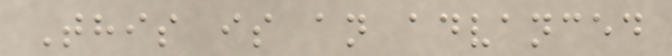This is an advanced
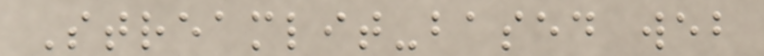Streamlit-based web
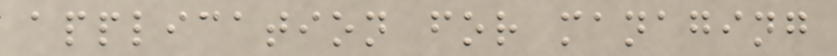application for managing
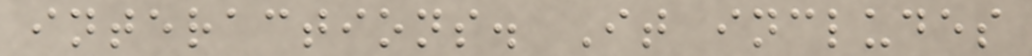interactions. It includes
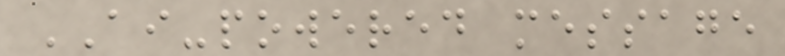AI-powered message
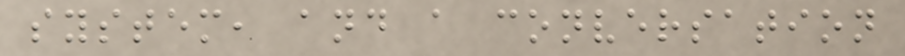system, and a conversation
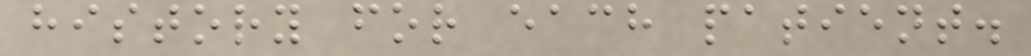history for each patient.
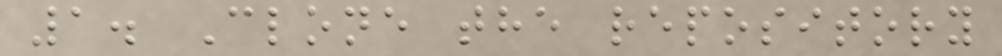1. Clone the repository
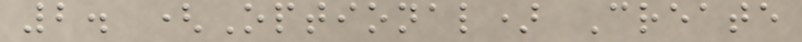2. (Optional) Create
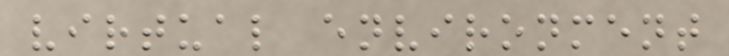virtual environment
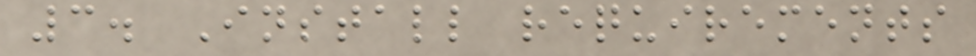3. Install requirements
